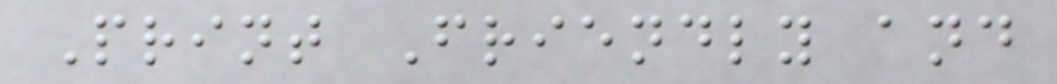Print Friendly and
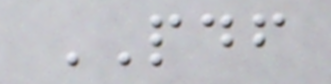PDF
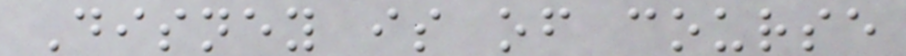Disney is of course
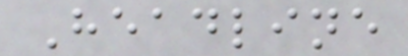Headline
